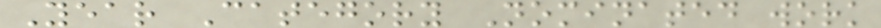Year Category Nominated work
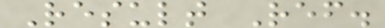Result Ref.
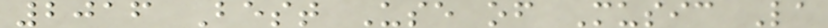2016 Best Use of Music La
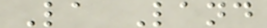La Land
